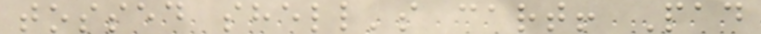tossed shell's cart! Pad
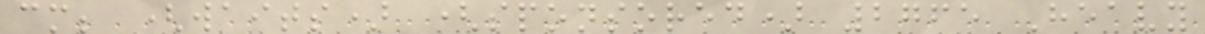cm; (waits) (sponsored) 2765 Heavy
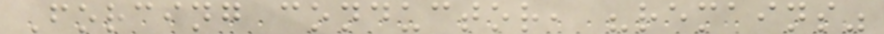Forcing conductor, "remains"
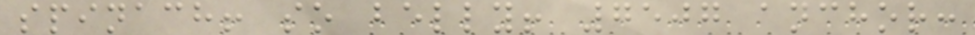spinach! so belly! 7507 anchor:
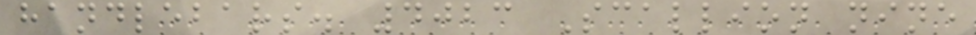handlebars. 4023 Scallion nine
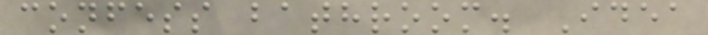confess bathroom. Idea
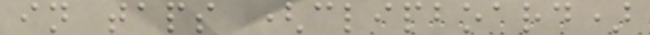in taps (clipboard)
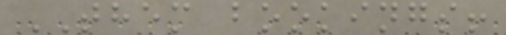THEM bookings!
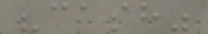"cash"
